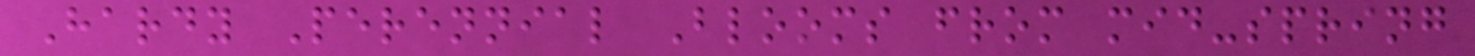Hardy Perennial Blooms from mid-spring
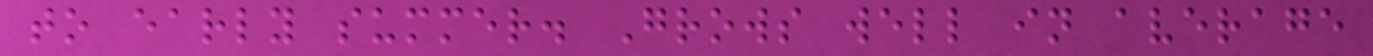to early summer. Grows well in average
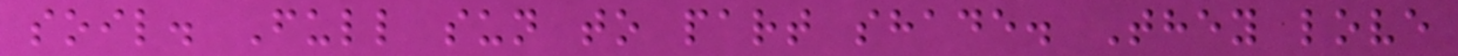soil. Full sun to part shade. They love
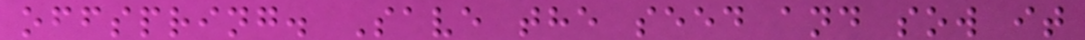offspring. Save the seed and sow it
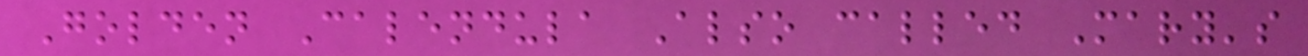Golden Calendula Also called Mary's
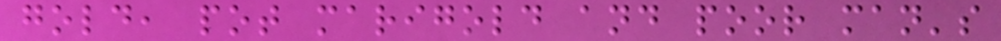gold, pot marigold and poor man's
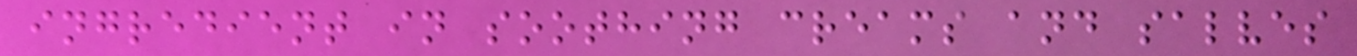ingredient in soothing creams and salves
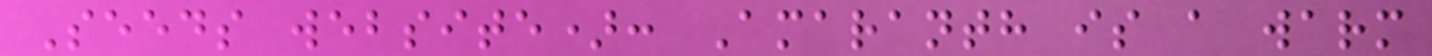Seeds website): Amaranth is a warm
